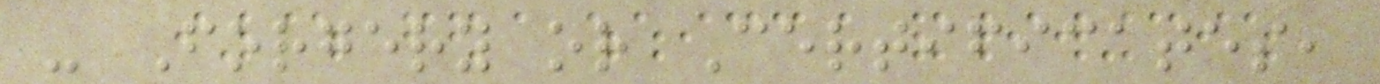- Forgery or Certificates,
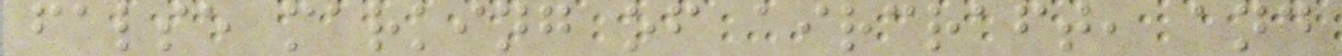false marking of aircraft, and
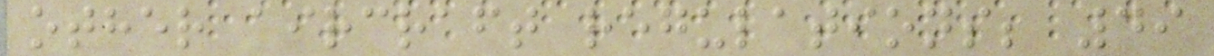other aircraft regulations; 49
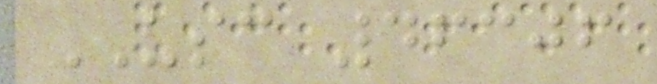USC 46306
